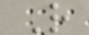R
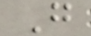G
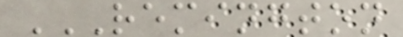REMINGTON
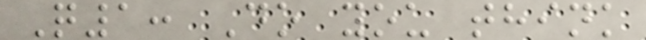Q1: Do you think
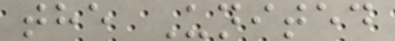the United
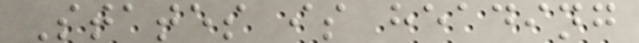States is heading
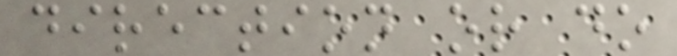direction or do
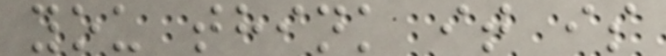you think it is
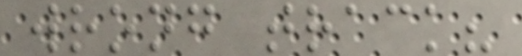wrong track?
